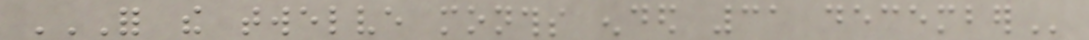FOR THE TWELVE MONTHS ENDED 31 DECEMBER
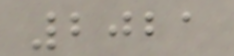2021
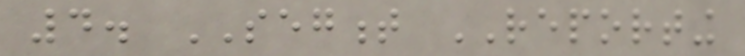4. SEGMENT REPORTING
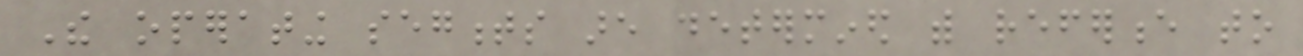The operating segments are determined with reference to
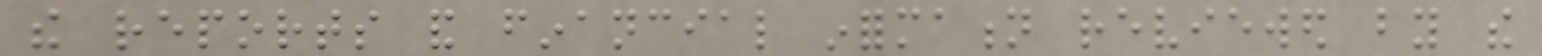the reports and financial information reviewed by the
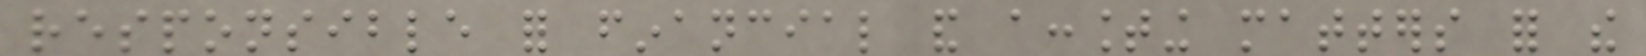responsible for financial and accounting matters for the
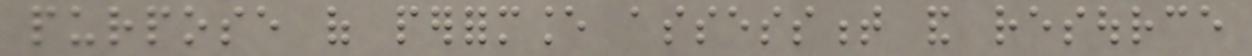purpose of performance assessment and resource
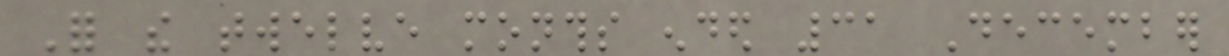For the twelve months ended 31 December
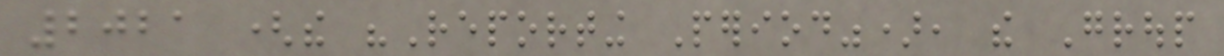2021 (the "Reporting Period"), the Group
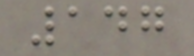147
